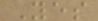Yes
